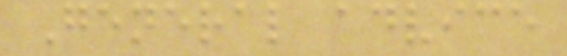General advice
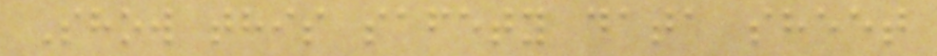Show this safety data sheet
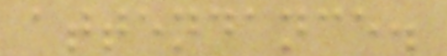attendance.
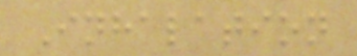Inhalation
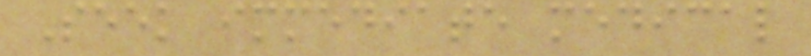Seek immediate medical
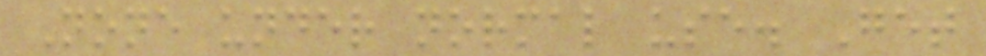None under normal use. Get
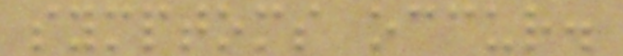symptoms occur.
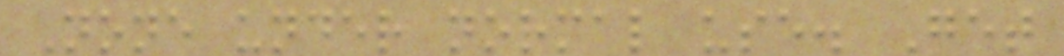None under normal use. Get
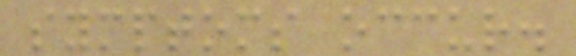symptoms occur.
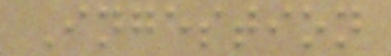Ingestion
